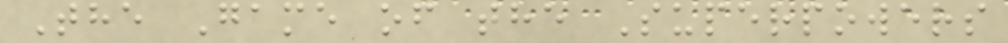The Game of the Superpowers
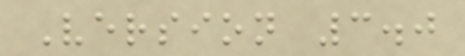Version 3.0
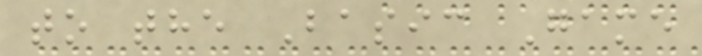to the Basic Game
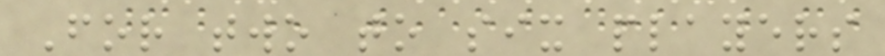For two to six players
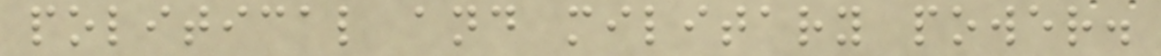political and military power.
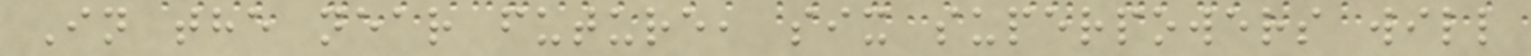In the near future, six superpowers will
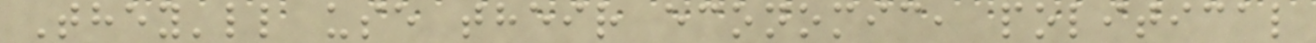They'll use their economic, political
